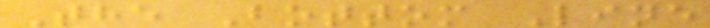The Bottom Line
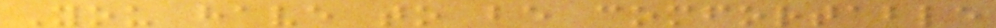You have to be comfortable
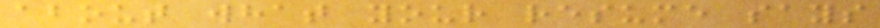about what your resume says
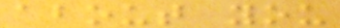about you
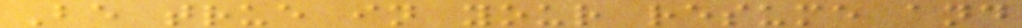Be true in your resume and
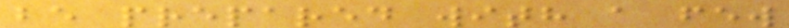be prepared with a few
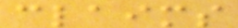claims
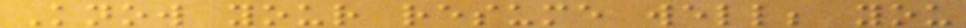Know your resume well; you
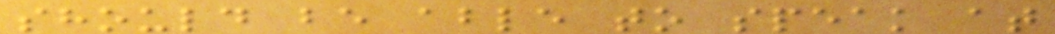should be able to speak at
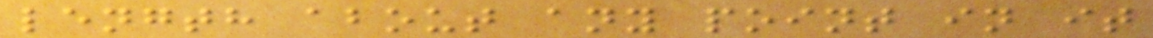length about any point in it
